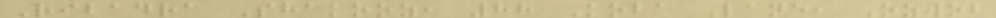Ribadra Shakooz, 88 Koba Lane, Ozwob
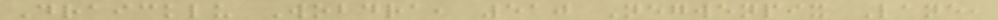Draicklu Wobdra, 510 Negwenpix Lane,
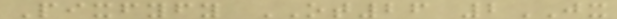Pixfyfy OT26 2JX
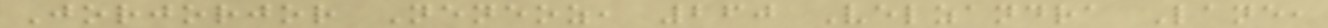Jorjorjor Neneoz, 260 Velzandra Lane,
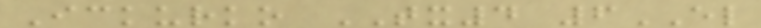Ickurko TX4 6EL
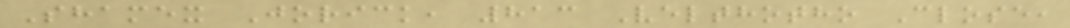Shamex Jorick, 813 Velthotho Close,
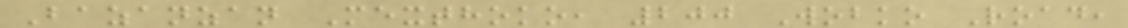Bazanzan Mexthoko, 200 Wobko Road,
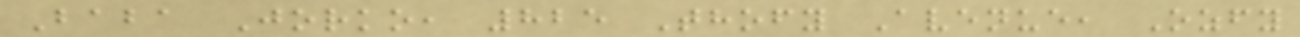Baba Jorko, 825 Thofy Avenue, Ozfy
